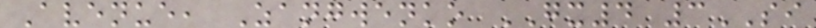Avenue, Zangwenko GX4 3SI
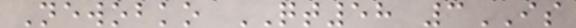Newobko QT58 3IS
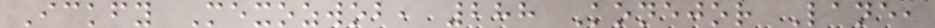Ickfy Mexozwob, 288 Konejor Lane,
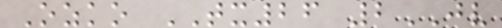Ozko TX26 2JV
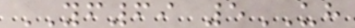YF69 5UH
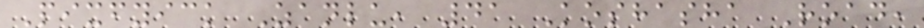Pixfyick Zanlu, 41 Koshasha Road,
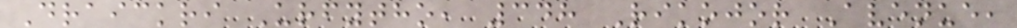Draickri Urfytho, 348 Rikojor Avenue,
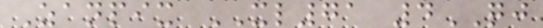Zanpix XL71 4QJ
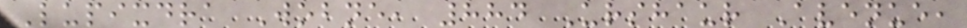Lupixdra Wobne, 884 Urshaur Avenue,
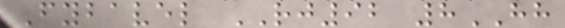Fybavel RJ92 8HH
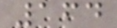164
